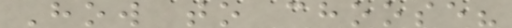How to choose?
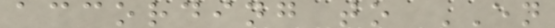according to EN
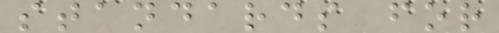standards for
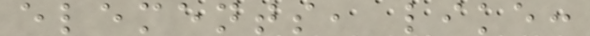elements, like:
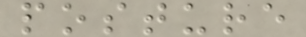posture
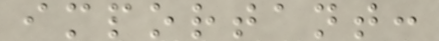important:
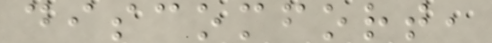discomfort,
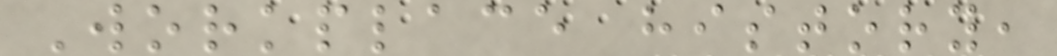Workplace history,
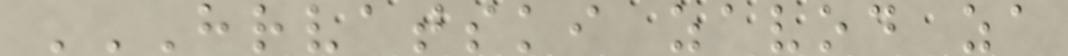HRVATSKI ZAVOD ZA
